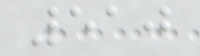510
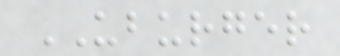UBURGER
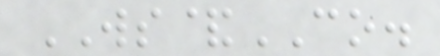WS&CO.
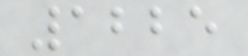1225
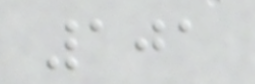101
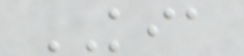KIA
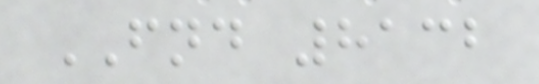FND 8132
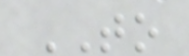TO
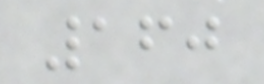160
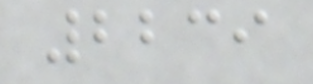2239
